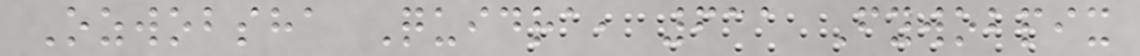Ozwobsha Quidra, 611 Fywobpix
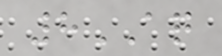8AQ
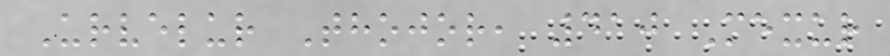Urvelur Thojor, 410 Mexur
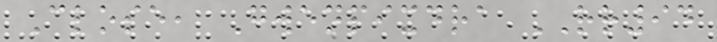Close, Gwenpixdra RR94
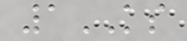1KS
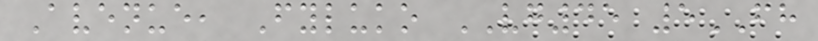Avenue, Fyluko VG45 5FH
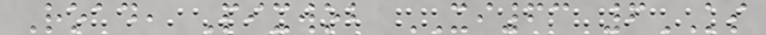Road, Pixwob XI63 6KS
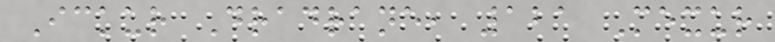Ickur Dradrane, 121 Mexur
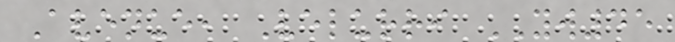Avenue, Velurri YW45
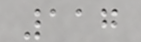117
